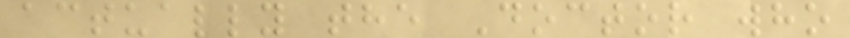actually the Doctor who
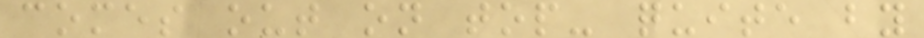comes out on top- quite by
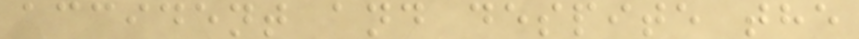accident and despite the
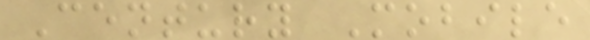Century Mobile
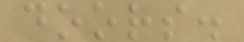doors.
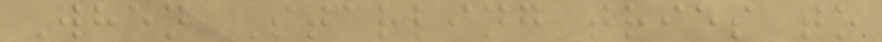When Starling tries to
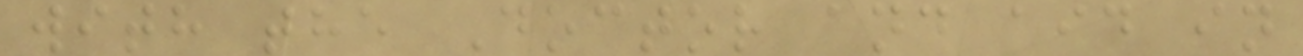with the Doctor and aid in
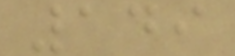149
